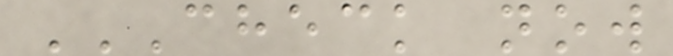CHECK NOW
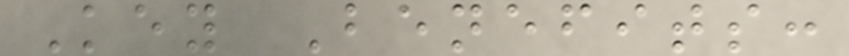Key Benefits:
